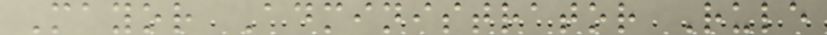Mayor Administrator Rule
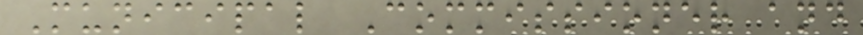Municipal Commissioner and
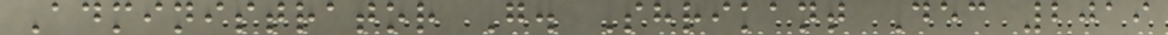Administrator G. Shrikant Dec 2019
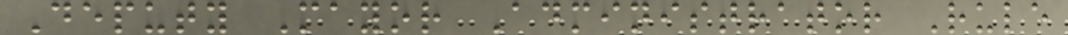Deputy Mayor Administrator Rule
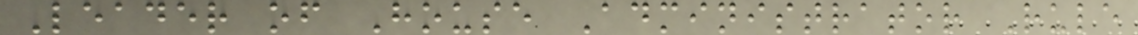Leader of House Administrator Rule
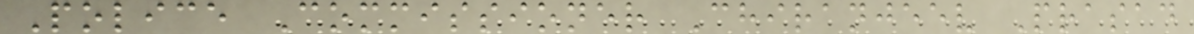Police Commissioner Chiranjeev Prasad
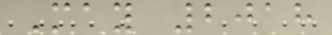May 2018
